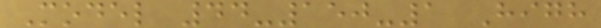Model 44-150-1 High
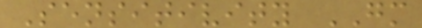Sensitivity GM
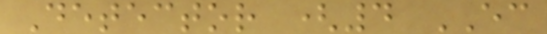Detector (4 EC
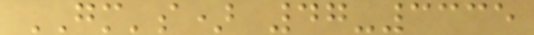GM's) 47-3335
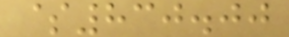$830.00
